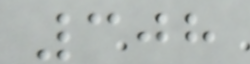308
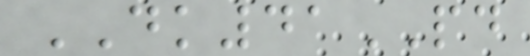DK41PD
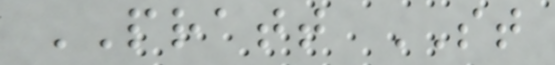PRATT ST
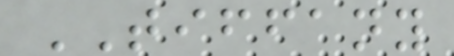TIFFANY
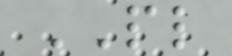PL
